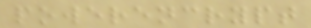powerencrypt
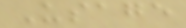Usage
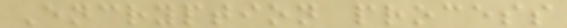Encryption process
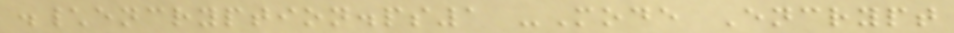.\encryption.ps1 -Mode Encrypt
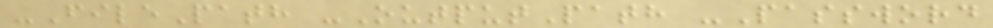-FilePath -OutputPath -Password
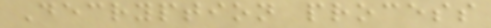Decryption process
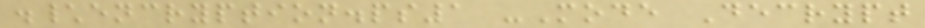.\encryption.ps1 -Mode Decrypt
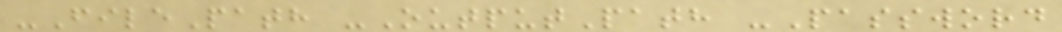-FilePath -OutputPath -Password
